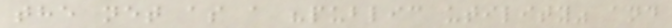the net as a "public utility" and
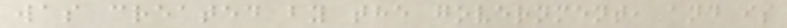was created by the government, and is
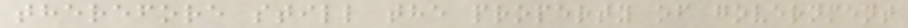therefore still the property of government
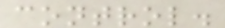control.
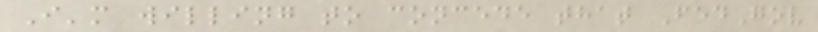I'm willing to concede that FedGov
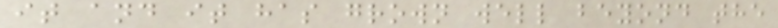it and it has grown well beyond the
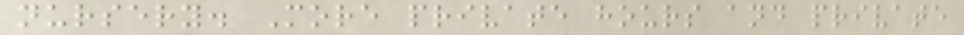nursery. More private hours and private
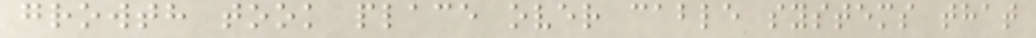growth took place over cable systems that
